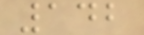142
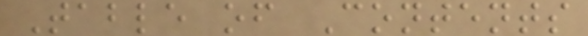Table of Contents
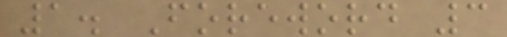1. Foreword 3
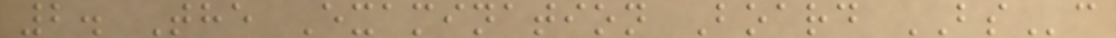2. The Examination Board BSc
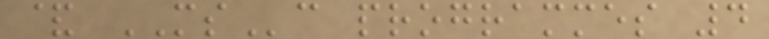& MSc programmes 4
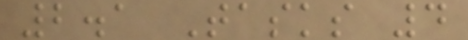2.1 Tasks 4
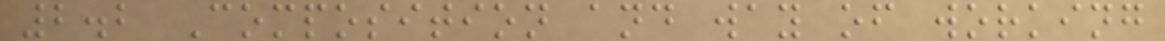2.2 Composition and way of working
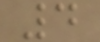4
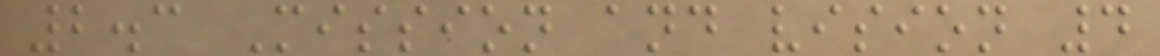2.3 Mission and vision 4
